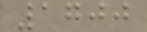1700
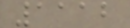1112
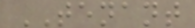TENANT
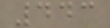443
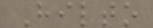Hilto
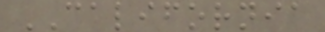CALIFORNIA
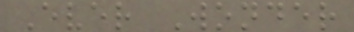Ever Wonder
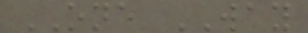ONE WAY
